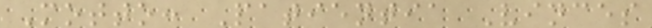Motto: Patientia Vinces
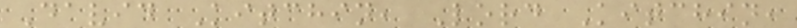David Kitchin, Lord Kitchin,
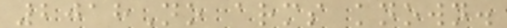2018No arms known.
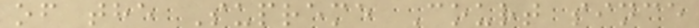of the Supreme Court since
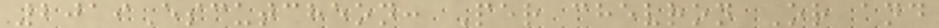2019Escutcheon: Per chevron Or and
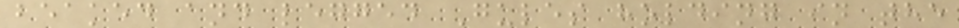beaked and legged Gules holding in the
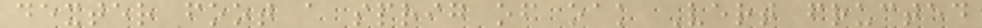dexter foot a sprig of oak Vert fructed
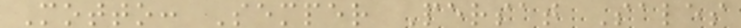Motto: Semper Persat Sales
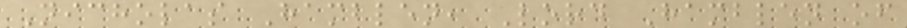Nicholas Hamblen, Lord Hamblen of
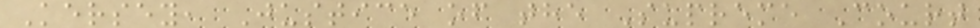Kersey, Justice of the Supreme Court
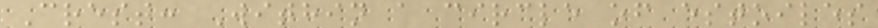Crest: Within a circle of estoiles
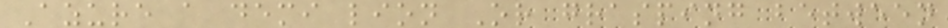Azure a demi lion Or grasping between
